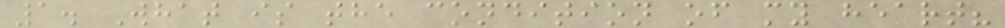1. What is the condition of my heart?
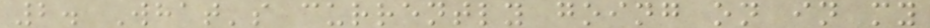2. What's currently going on in my
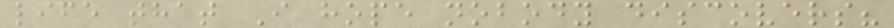life that I hope nobody discovers?
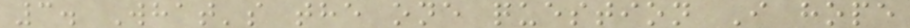3. What's the one question I hope
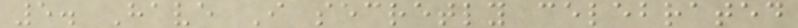5. Have I secretly celebrated
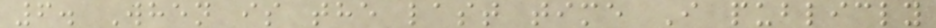6. When is the last time I publicly
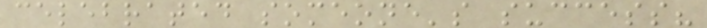celebrated someone's success?
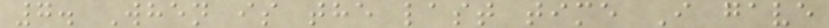7. When is the last time I gave
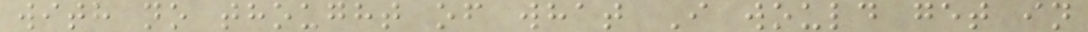with no thought of what I would get in
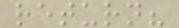return?
